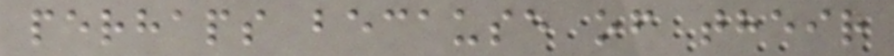perhaps because of their
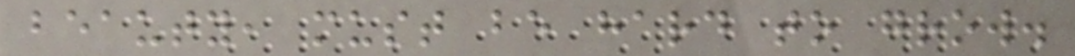beauty, must be hard to grow.
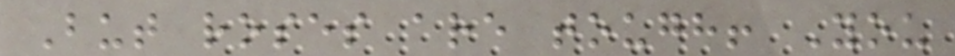But roses are tough! You
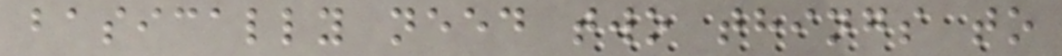basically need two things to
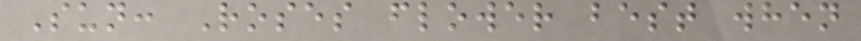Sun: Roses flower best when
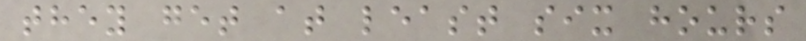they get at least six hours
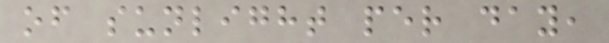of sunlight per day,
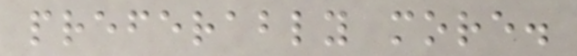preferably more.
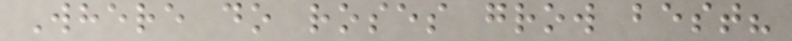Where do roses grow best?
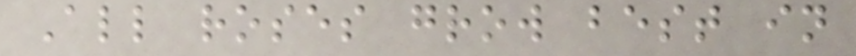All roses grow best in
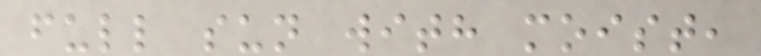full sun with moist,
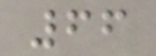66
